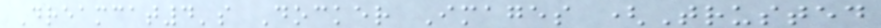Dreamcat4's Docker Images (Trusted
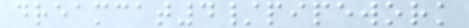dreamcat4/pipework
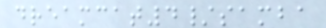dreamcat4/samba
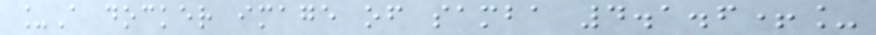_A docker image of samba 4.1.6+_
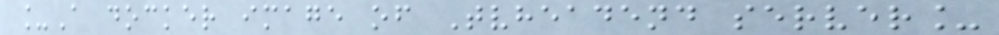_A docker image of Tvheadend server_
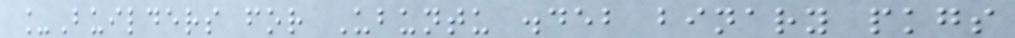_Builders for Ubuntu .deb binary pkgs
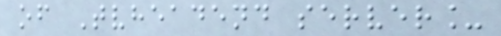of Tvheadend server_
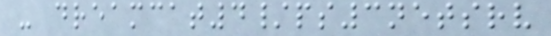- dreamcat4/ps3netsrv
